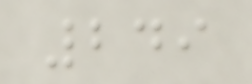249
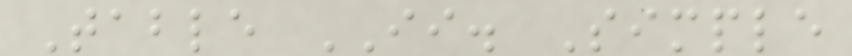Table II. Simple
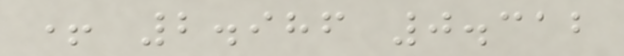+ 2.986 0.312
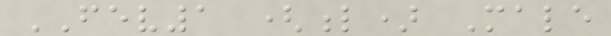FEV1 (l) Male
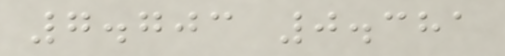7.703 0.381
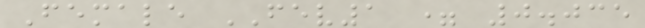Female FEV1 = 0.035
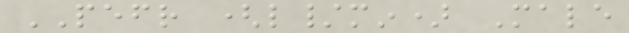PEFR (l/min) Male
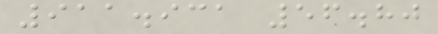911.931 56.80
